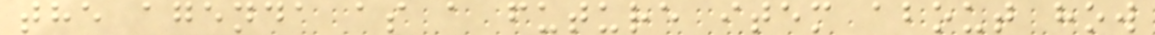the agenda as a future item about how
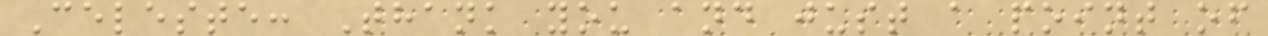Celeste: Thank you and just a point of
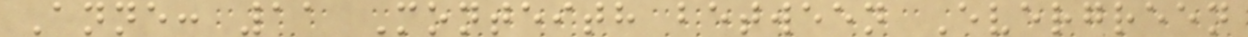Anne: 11 Monteith between Evergreen
